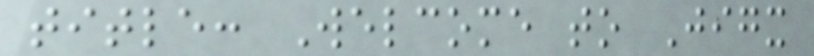title: Welcome to Jigx
